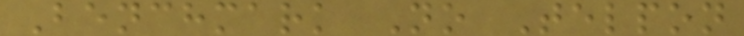Benchmark No Telpon
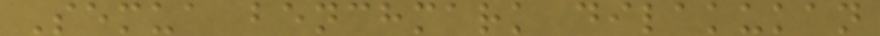Semua benchmark dilakukan
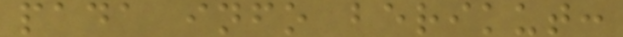pada info berikut:
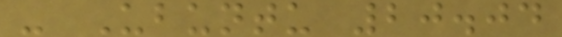- Ubuntu 20.04
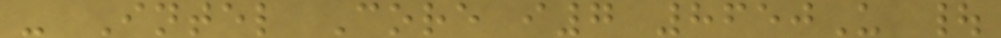- Intel Core i7 8650U |
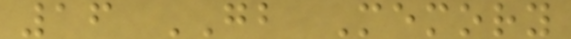16 GB Memory
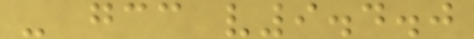- gcc v9.4.0
